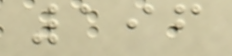196
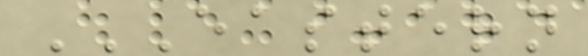EASTERN
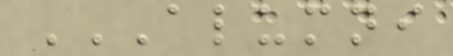ALUMNI
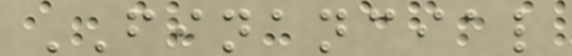FINANCIAL
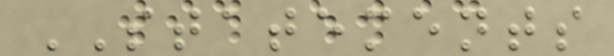STATEMENTS
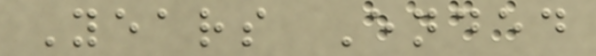Years Ended
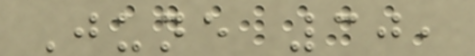June 30,
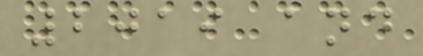2019 and
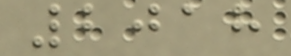2018
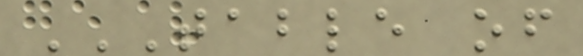TABLE OF
